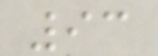93
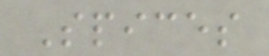Spices
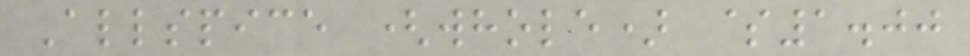Allspice (whole) $1.00
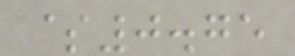$0.75
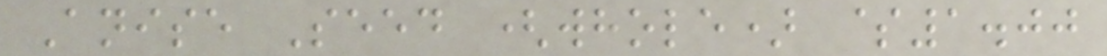Anise Seed (whole) $1.00
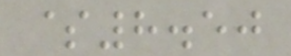$8.50
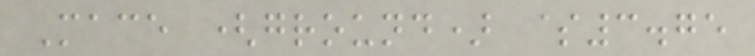Mace (ground) $3.75
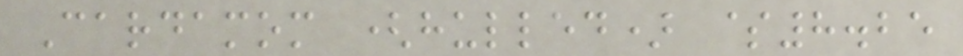Cardamom (hulled) $8.25
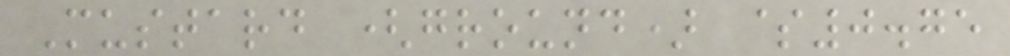Mustard (ground) $0.75
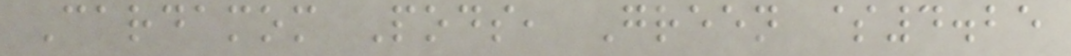Cardamom Pods, Green $4.25
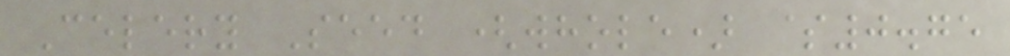Celery Seed (whole) $0.75
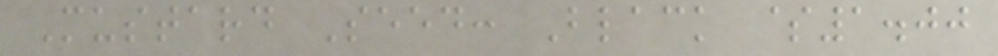Mustard Seed: Black $1.00
